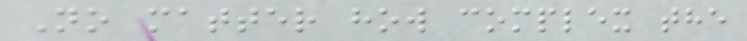No matter how complex the
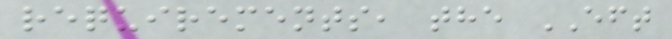requirements, the EFT
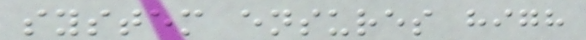system ensures high
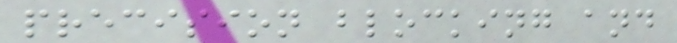precision blocking and
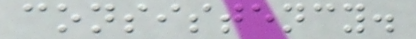consistency.
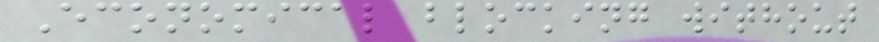Economical blocking without
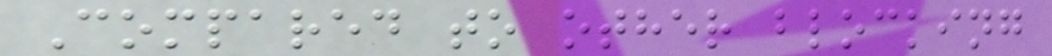Compared to other blocking
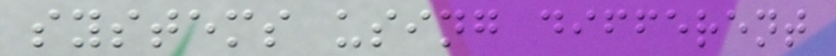systems using different
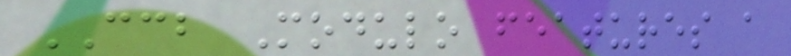CCB Modulo features a
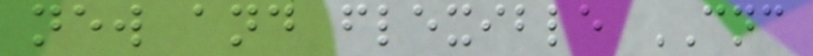new and flexible CNC
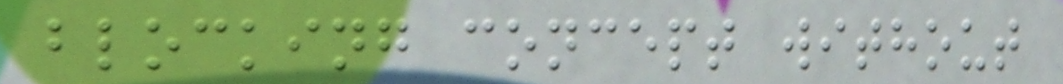blocking concept without
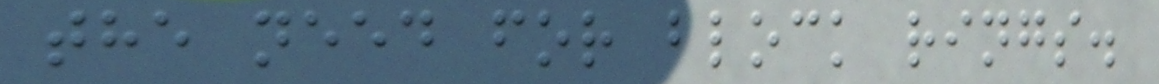the need for block rings.
